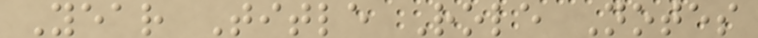Year Title Role Notes
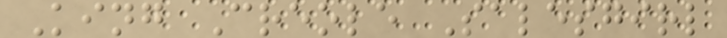King Creole Salesgirl
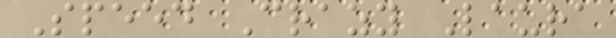Speed Crazy Laura
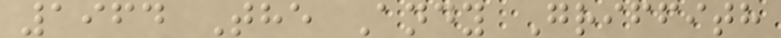1964 The Andy Griffith
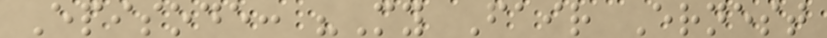Episode: "My Fair Ernest
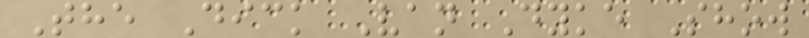The Dick Van Dyke Show
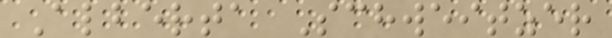Alberta Schweitzer
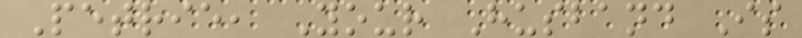Petrie, Your Husband Is
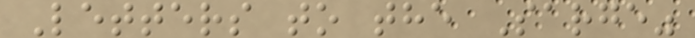Letters to the Sarge"
